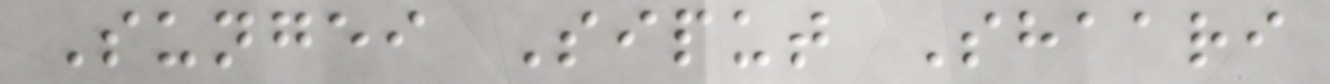Sungei Siput Shaari
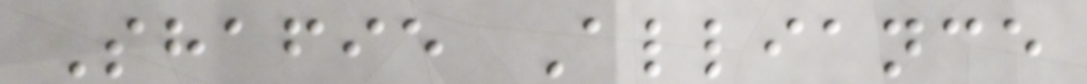Shafie Alliance
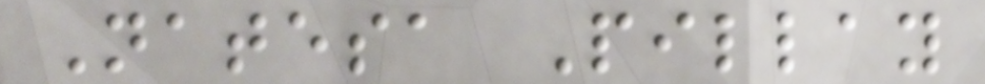Natesa Pillay
